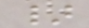}
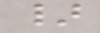}
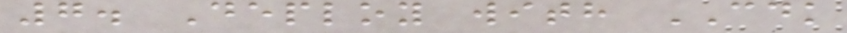7. Deploy with CDK
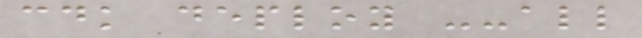cdk deploy --all
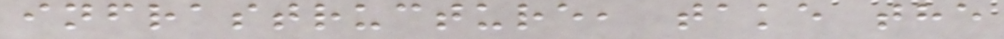infrastructure, take the
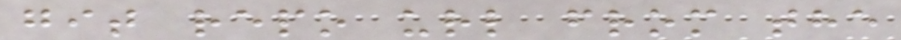git repo url from the
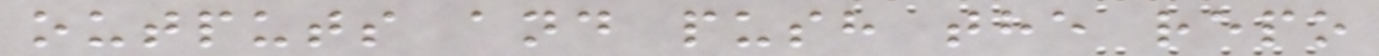outputs and push the repo
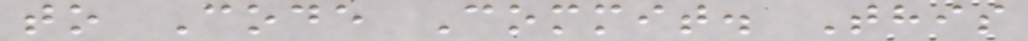to Code Commit. This
